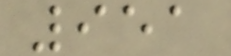951
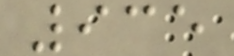935
